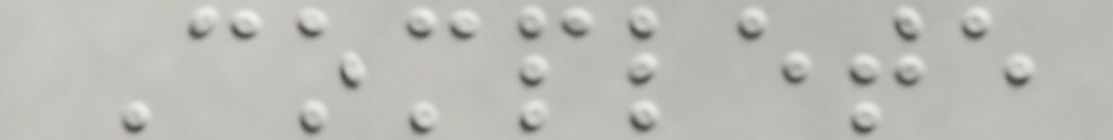Complete
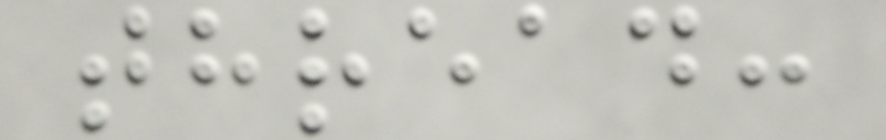thread:
